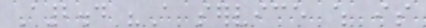A2.4 "A service which is
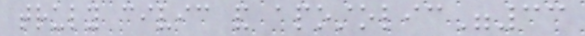truly civic and apostolic"33
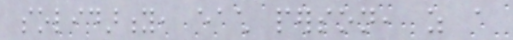solidarity, each person, as a
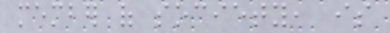member of society, is
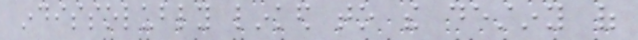indissolubly linked to the destiny of
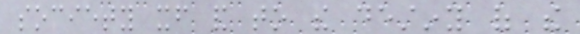society itself and to the destiny of the
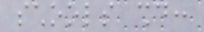schools should:
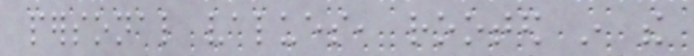personal values, rooted in the
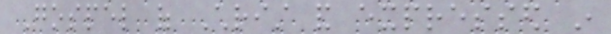Gospel of Christ and expressed in
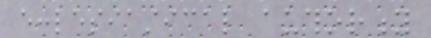ecclesiastical authority
